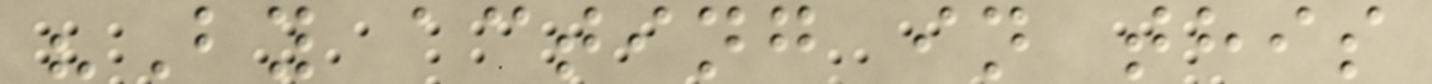"By acting in this
